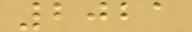2021
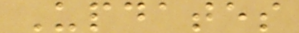Updates
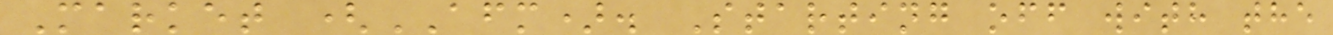Market (AFM). Starting off with the
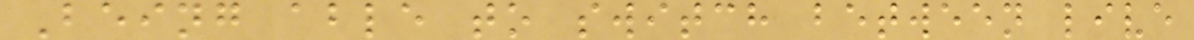Being able to switch between live
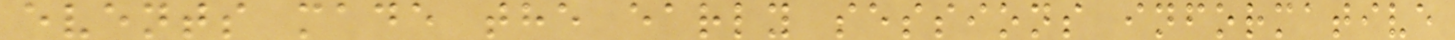events made the early sessions informative
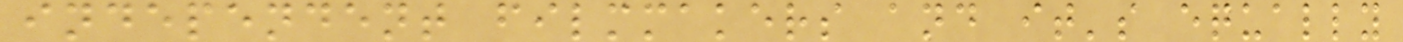independent filmmakers and it's equally
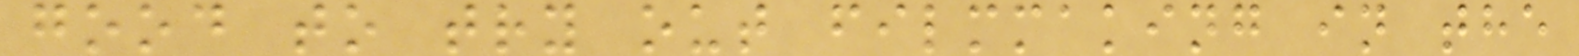good to try out filmmaking in the
